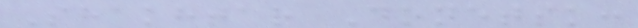Shakhtar Donetsk:
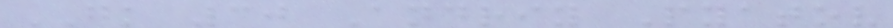GK 30 Andriy Pyatov
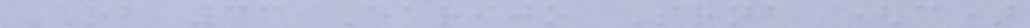RB 33 Darijo Srna (c)
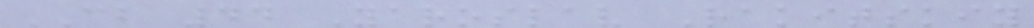CB 44 Yaroslav Rakitskiy
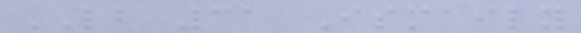LB 31 Ismaily
